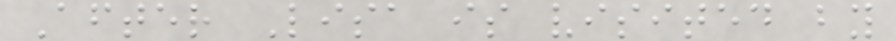After Lisa is visited by
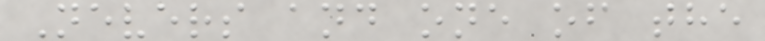Nevers and one of the
